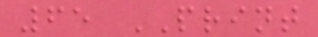65 PRINT
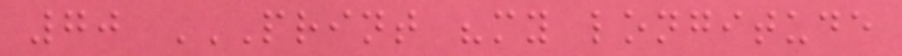70 PRINT "MY LONGITUDE
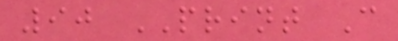90 PRINT C
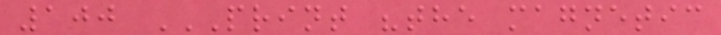100 PRINT "THE MAGNETIC
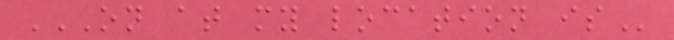ON AT MY LOCATION IS
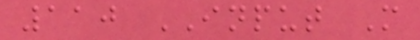110 INPUT M
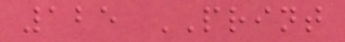125 PRINT
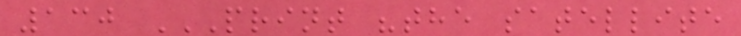130 PRINT "THE SATELLITE
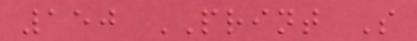150 PRINT S
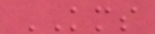KMS
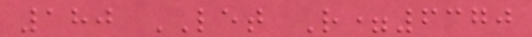180 LET R=6370
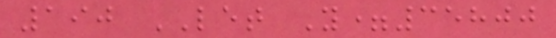190 LET Y=35800
